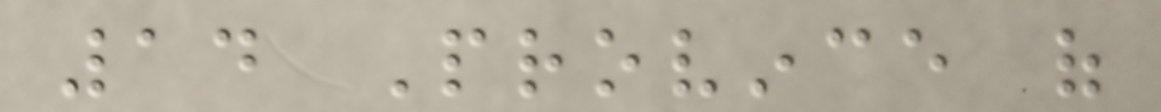14 Province of
